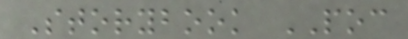Storybook POC
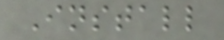Install
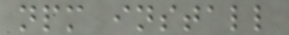npm install
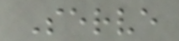Serve
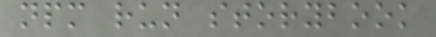npm run storybook
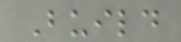Build
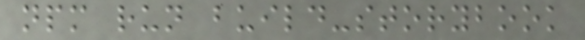npm run build-storybook
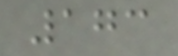173
